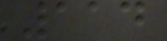114
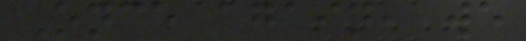Once again, we
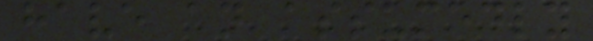have an assumedly
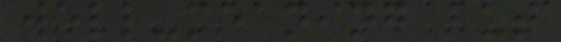well-meaning but
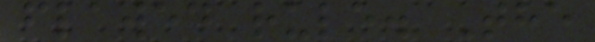flawed rule. The
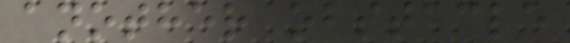another obstacle
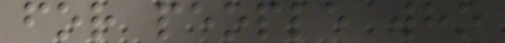for people who
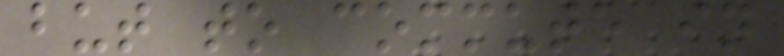but to commute in
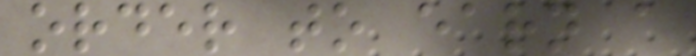order to earn a
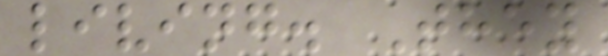living. They
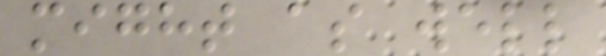might as well
